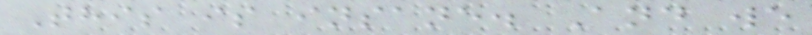This is insane. And we
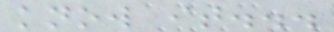know it...
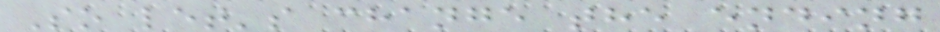So let's change the ending
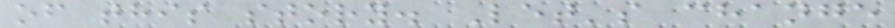of this story. Let's change
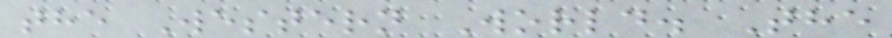the Western World. The
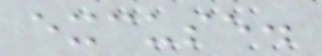excuse.
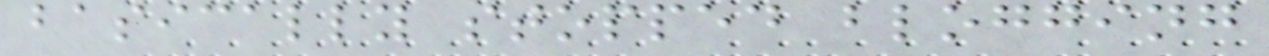basically stopped blogging
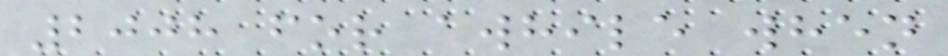2008 for awhile when
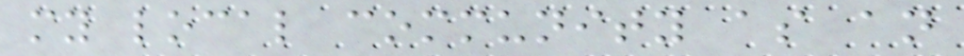my local community as an
